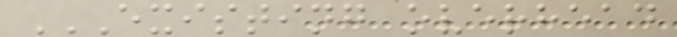EXISTING OVERHEAD
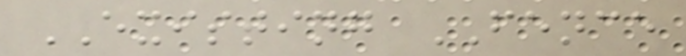EXISTING FENCE
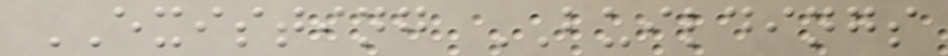EXISTING BUILDINGS
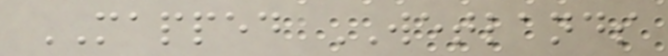MAPPED WETLANDS
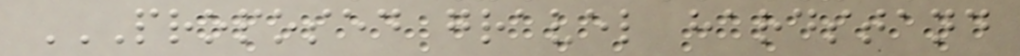PROPOSED GRAVEL HARDSTAND
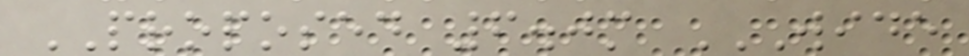PROPOSED 6.0m WIDE
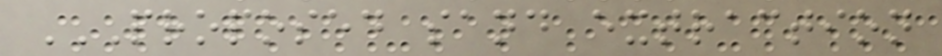PROPOSED SAND EXTRACTION
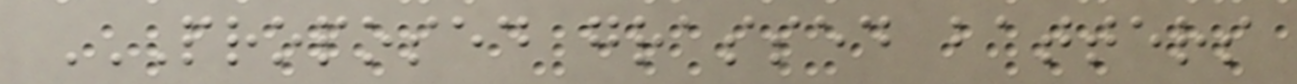PROPOSED GRASSED BATTERS
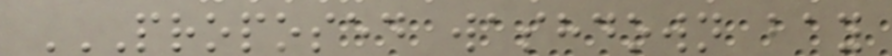PROPOSED WASHDOWN BAY
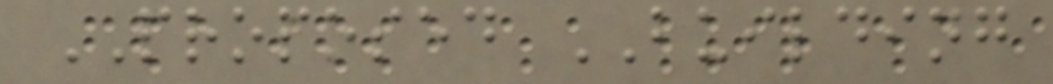PROPOSED BUILDING
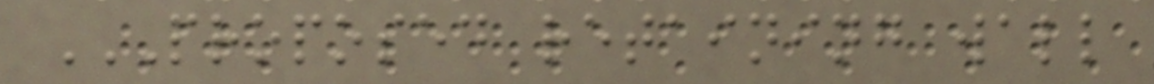PROPOSED RETAINING WALL
